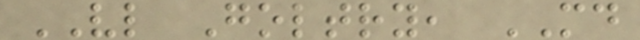VL Goltry, MD
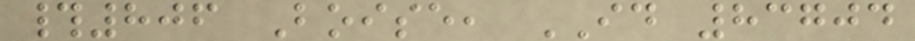#806 Boise, ID 83704
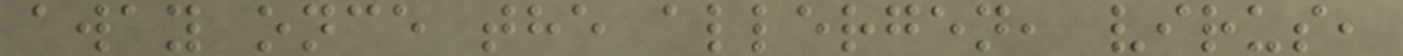away once the allergen, virus,
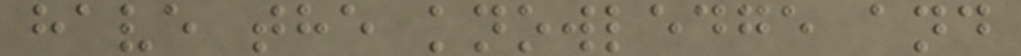have the knowledge and
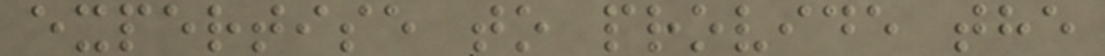expertise to provide the
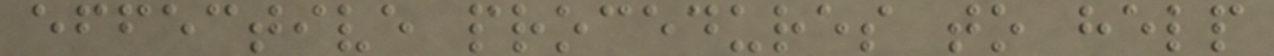effective procedures to help
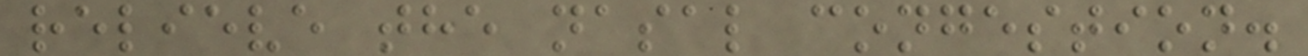relieve the nasal congestion.
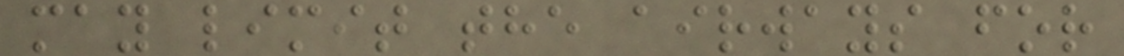may limit the airways for
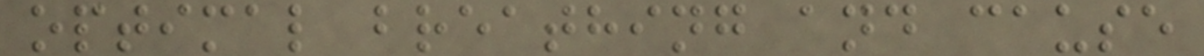optimal breathing and cause
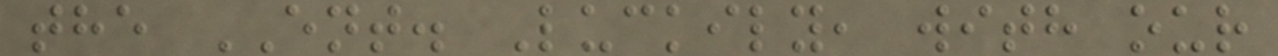the ENT. Luckily, with our
